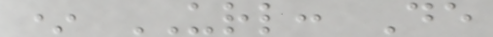* URL: De
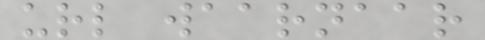url waarnaar
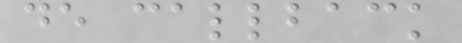de callback
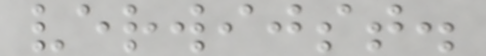verwijst.
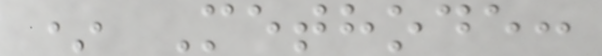* Methode:
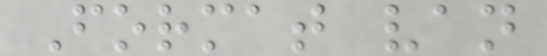Format van
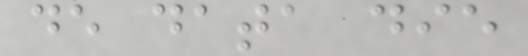de data die
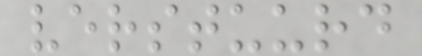verstuurd
